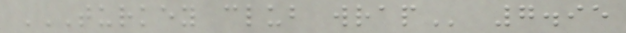TURKEY CLUB WRAP 7.95
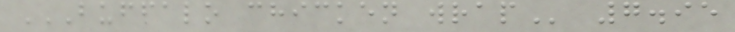BUFFALO CHICKEN WRAP 7.95
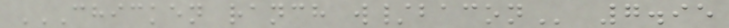CHICKEN RANCH W/BACON 7.95
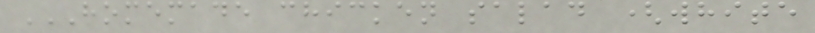HOMEMADE CHICKEN SALAD (WHITE
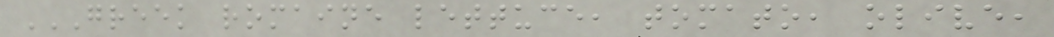GREEK ROMAINE LETTUCE, TOMATO, OLIVE,
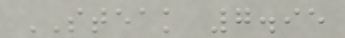STEAK 7.95
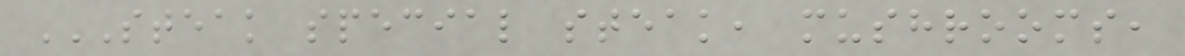STEAK SPECIAL STEAK, MUSHROOMS,
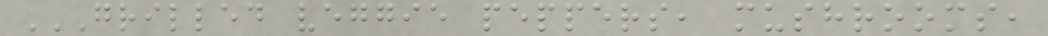GRILLED VEGGIE PEPPERS, MUSHROOMS,
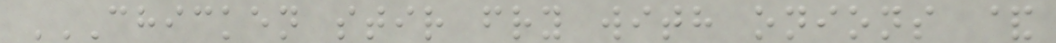CHICKEN STIR FRY WITH ONIONS &
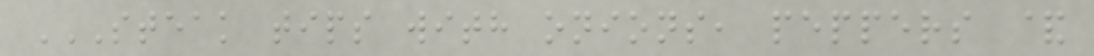STEAK TIPS WITH ONIONS, PEPPERS &
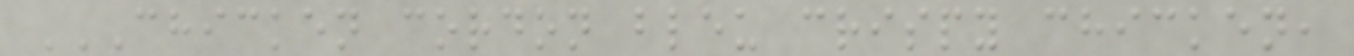CHICKEN CORDON BLEU CRISPY CHICKEN,
